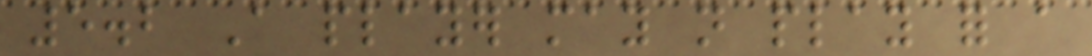5.2 A player may not play for a
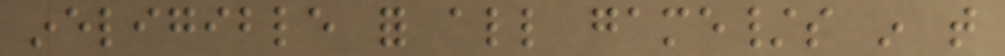ineligible for all game/s in that
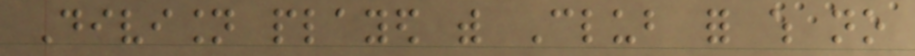Division played with Club for which no
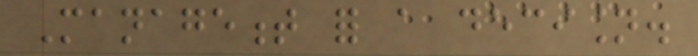Management for a decision.
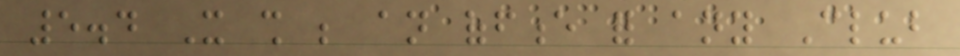5.4 It shall be an offence for any Club
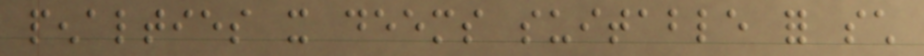penalties it deems suitable for such
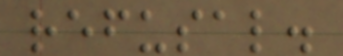refusal.
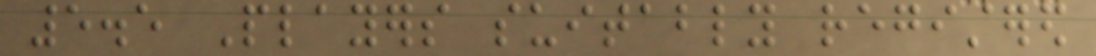5.5 Players suitably registered
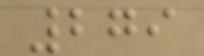279
